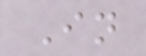In
